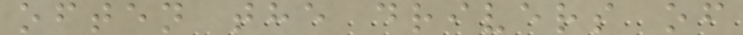often the drivers of
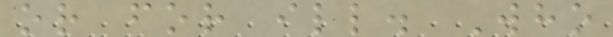or for ill. Who
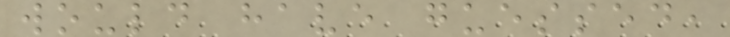would have guessed,
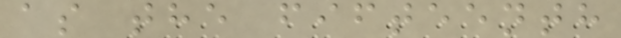as the fifteenth
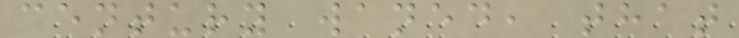century waned, that
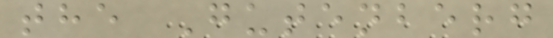the Gutenberg
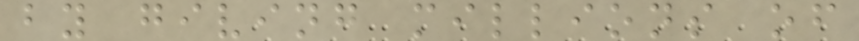by giving millions of
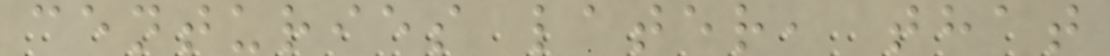centuries later, that
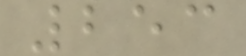253
